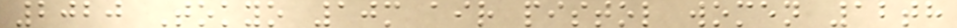2020 Tokyo 10m air pistol women 12th
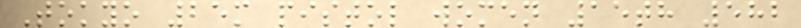Tokyo 25m pistol women 15th 582
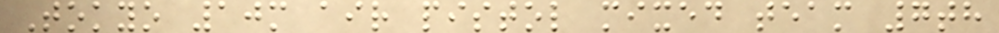Tokyo 10m air pistol mixed team 7th
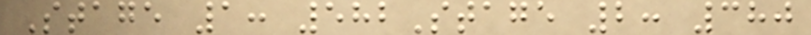Stage 1: 582Stage 2: 380
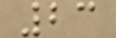23
